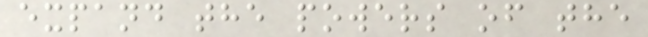expand the powers of the
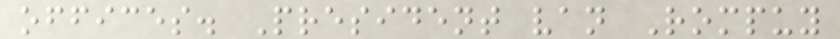offices. President van Rompuy
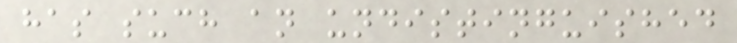has such an undistinguished
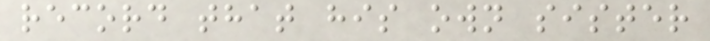record that his own sister
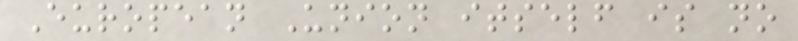European Union itself is no
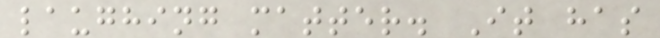laughing matter. It has
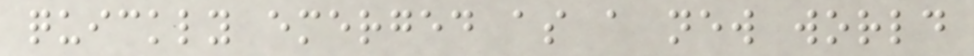quickly emerged as a new world
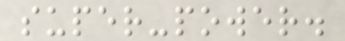super-power.
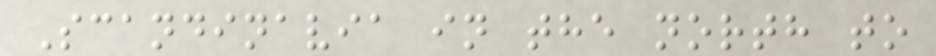Scandinavia in the north to
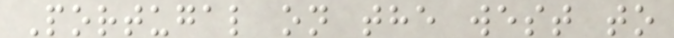Portugal on the west to
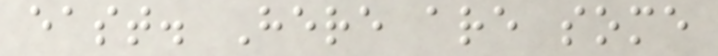east. Here are some
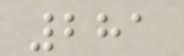281
